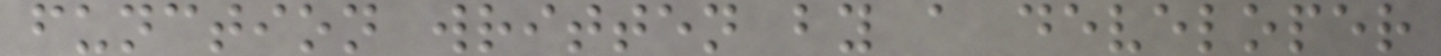function written by a developer
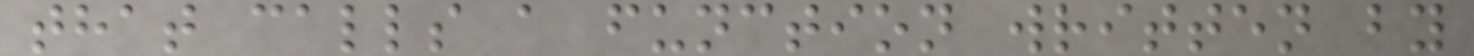that calls a function written by
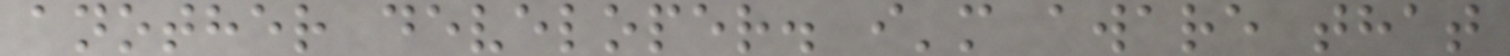another developer. i'm aware that
